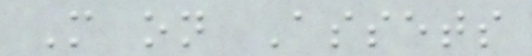More on Assets
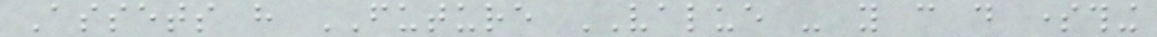Assets have FUTURE VALUE - you can do something
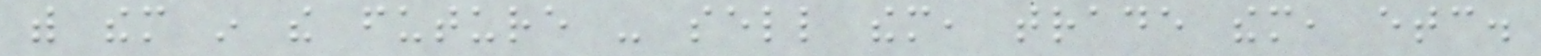with them in the future - sell them, trade them, etc.
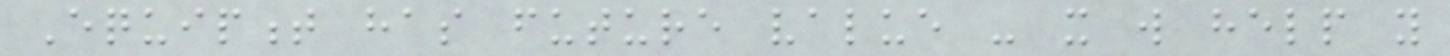Equipment has future value - it will help you
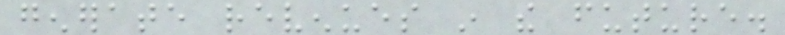generate revenues in the future.
